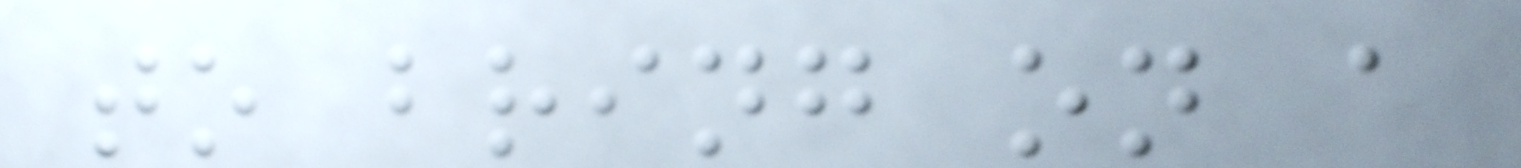to bring on a
